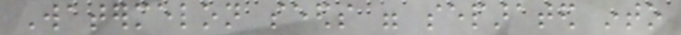Watermelon seeds were separated into
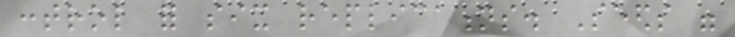control for six replications. Seeds were
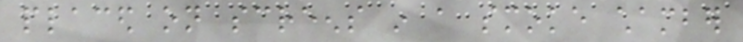placed on screens in a smoke chamber
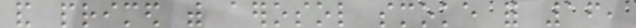and primed with aerosol smoke for 16,
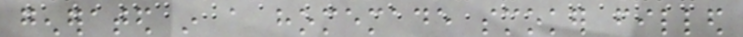generated in a homemade smoker filled
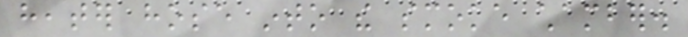heater hose into the smoke chamber.
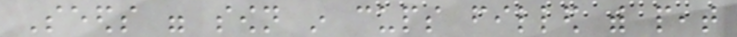Seeds were sown in cups filled with peat
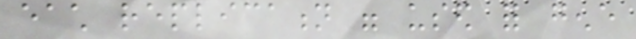each replication were used for gene
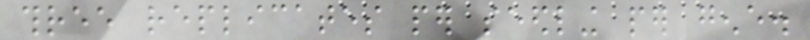three replicates per seedling per gene.
